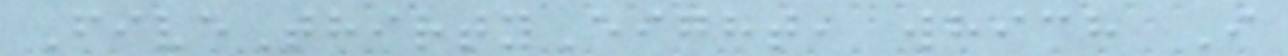FiveThirtyEight, which I
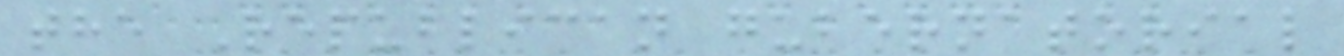the Republican gubernatorial
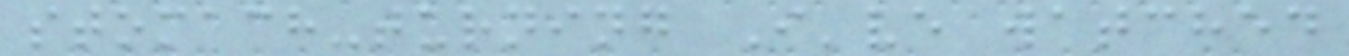stomach-turning I've watched
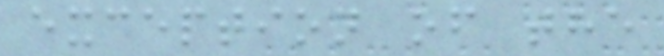exception of the
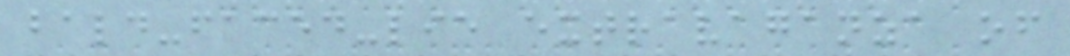bald-faced-lie extravaganza of
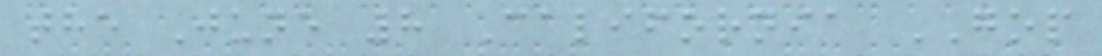the June 8 California GOP
